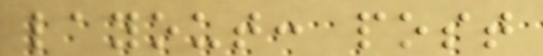layout: post
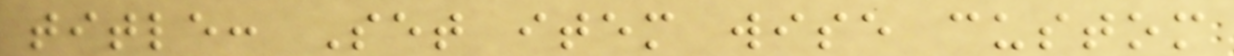title: Set item wise custom
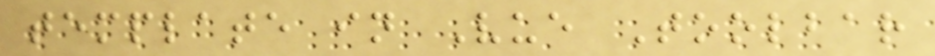template in Vue Toolbar
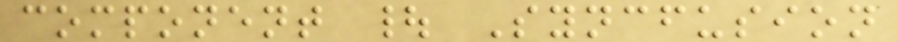component | Syncfusion
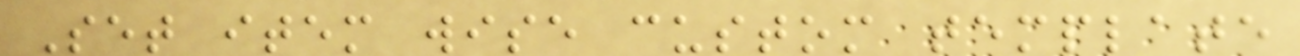Set item wise custom template
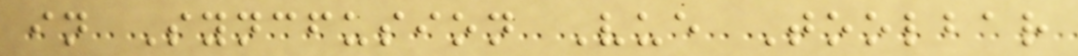in Syncfusion Vue Toolbar
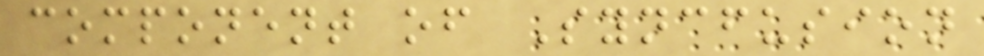component of Syncfusion
